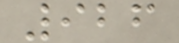926
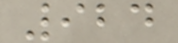924
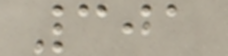301
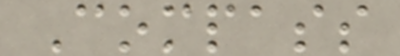Compass
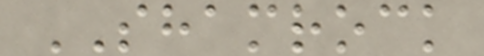SHAMROCK
